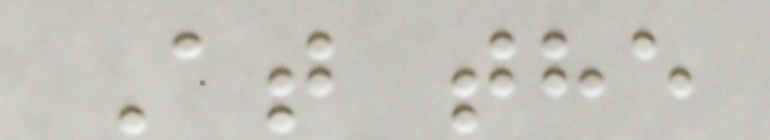At the
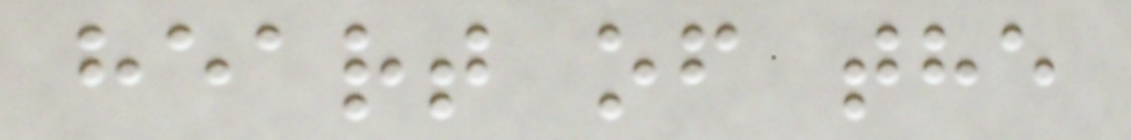heart of the
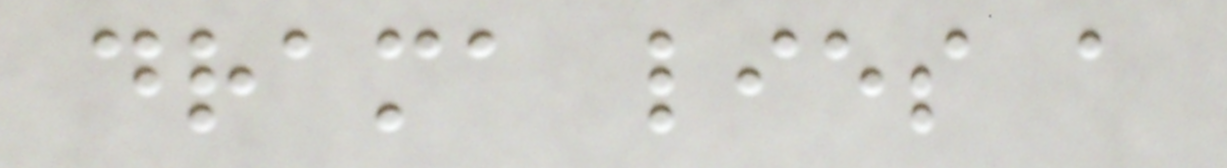drama lies a
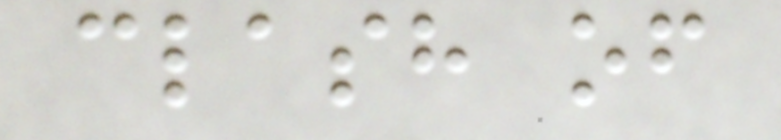clash of
